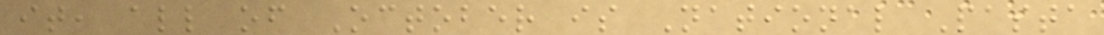it, all of October is National Pasta
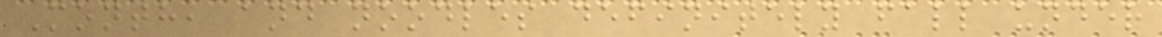Month, and noodles definitely fall under
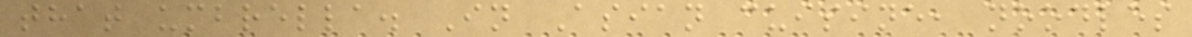that umbrella. In Asian cuisine, noodles
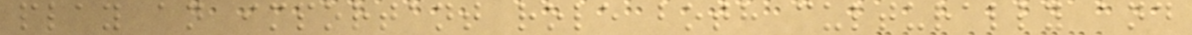play an important role both culturally and
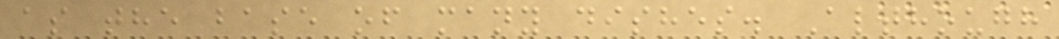as the base of many dishes. Although
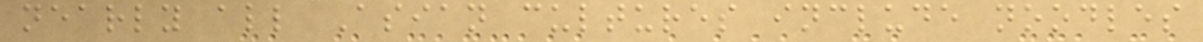nearly all Asian cultures include noodles
